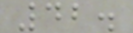42.
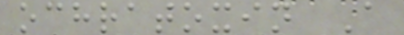ochratoxin A
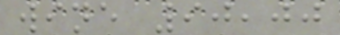wine 90,00
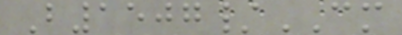B1507/CM
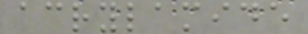acrylamide
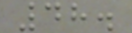48.
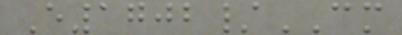E1702/CM
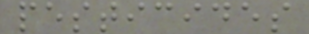pesticides
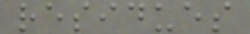residues
